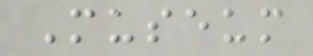Museum
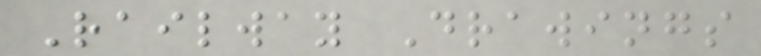Railway Drawings
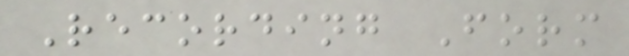Recording Form
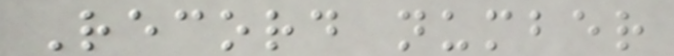Record number
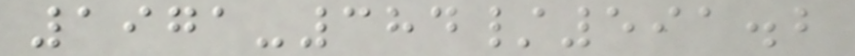1971-384/591.2
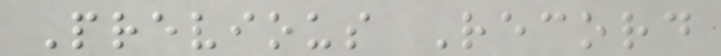Previous Record
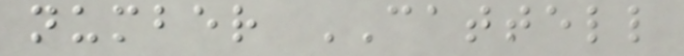number CATTELL
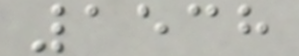1538
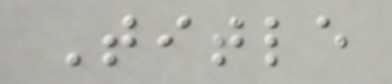Title
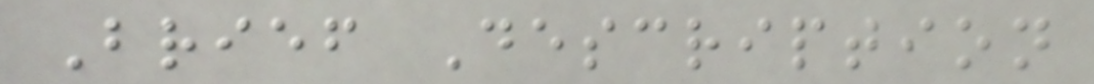Brief Description
